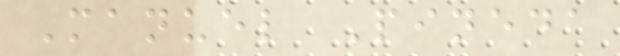Manuel Pineda
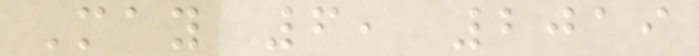May 6, 2019
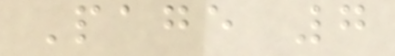Page 7
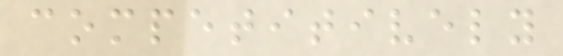competitively
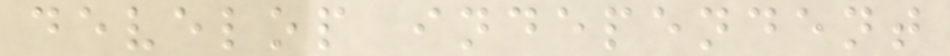develop independent
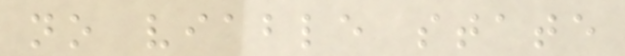no viable state
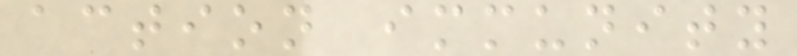action immunity
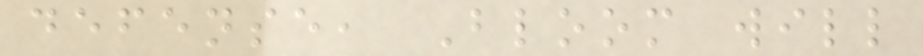defense, Bloom will
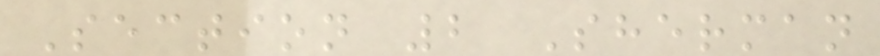Section 2 Sherman
